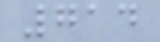714
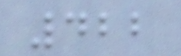422
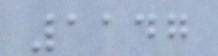1147
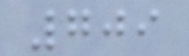709
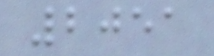2051
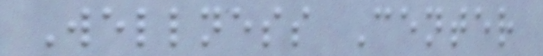Wellness Center
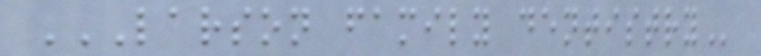LARSON FAMILY DENTISTRY
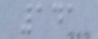141
